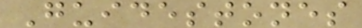Guidestones
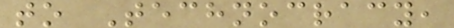to Technocracy,
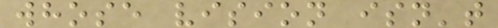whose vision isn't
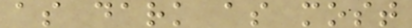as dark as most
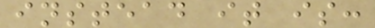instead it is:
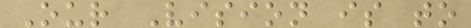Our Vision is to
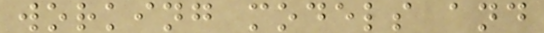working models and
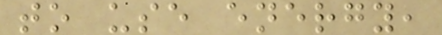to use energy,
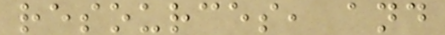resources, and
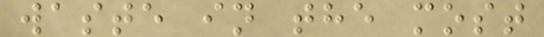waste in the most
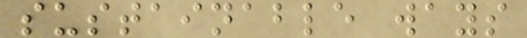sustainable ways
